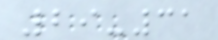29-31
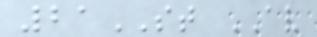21ST AV
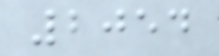2054
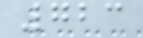723
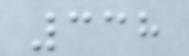338
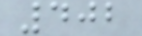402
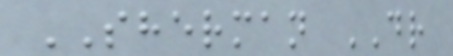SHERMAN DR
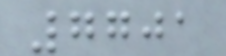7701
